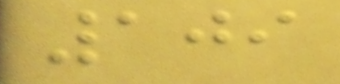109
